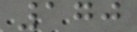170
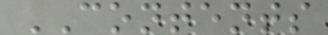CONTENTS
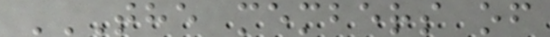THE MEMBERS OF
